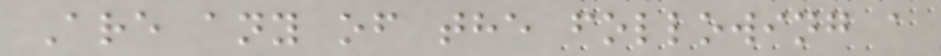Are any of the following a
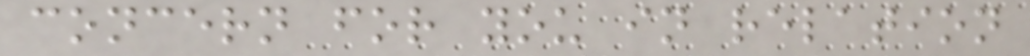concern for you in relation
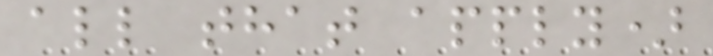all that apply)
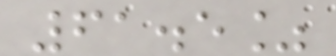61.5%
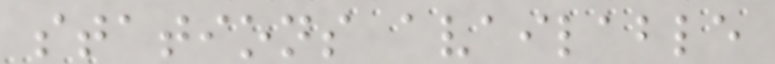stations available
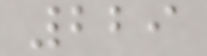229
